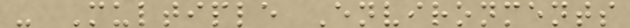- Multiple Environments
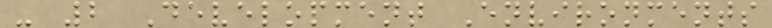- 2 Development Environments
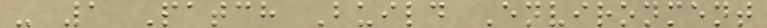- 1 Patch Build Environment
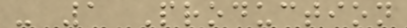- 1 Production
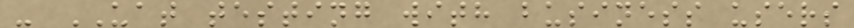- UAT testing with business users
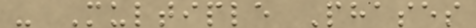- Multiple Phases
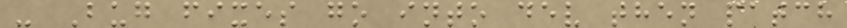- Bug fixes go into dev then patch
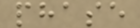phase
